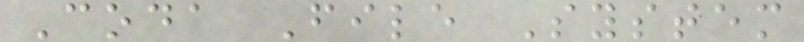Coda File System
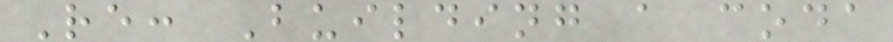Re: Building a coda
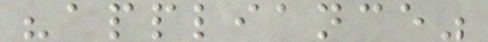"appliance"
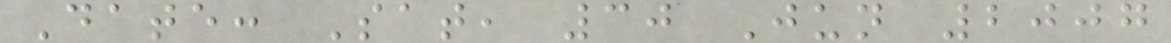Date: Sat, 30 Jun 2007
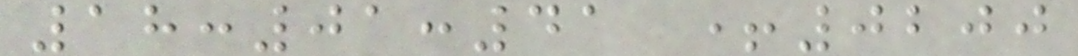18:01:41 +0200
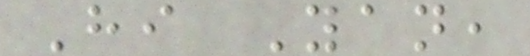Hi Yan,
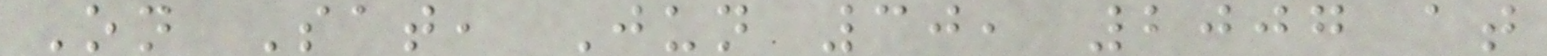On Sat, Jun 30, 2007 at
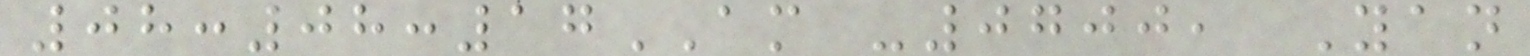08:08:17AM -0700, Yan
